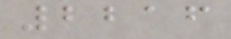2216
